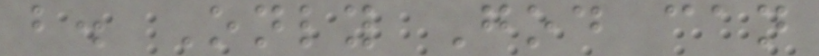b. Only God can
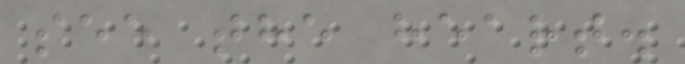see the heart.
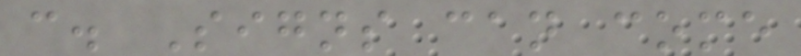c. Signs can come
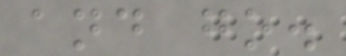and go.
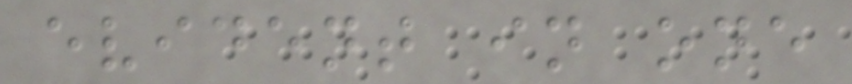evident in one
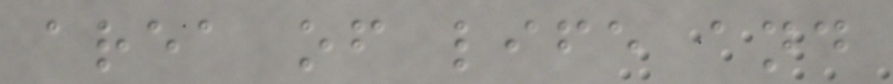area of life and
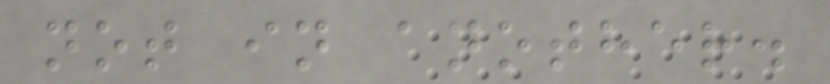not in another.
